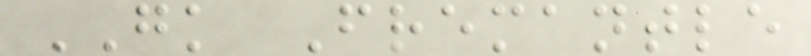GK Fremantle
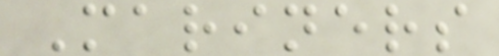Mariners
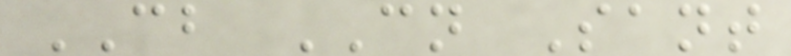CB CN Sant
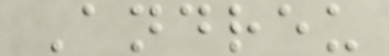Andreu
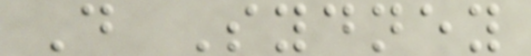D Sydney
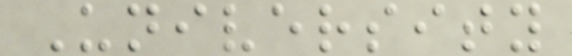University
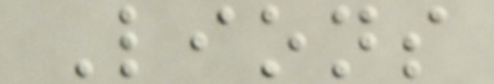Lions
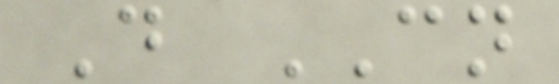D CN
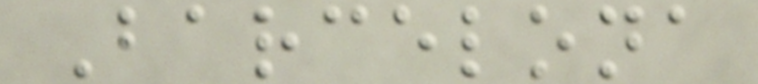Barcelona
